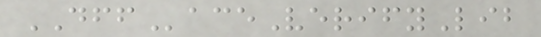DFFaceVerifyLib
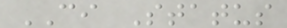CI Status
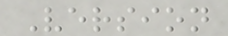Version
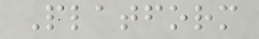Platform
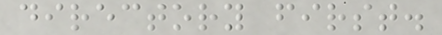directory first.
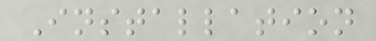Installation
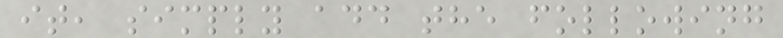it, simply add the following
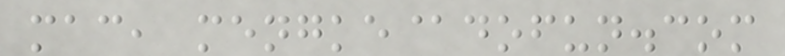mac, mengke@dofun.com
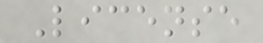License
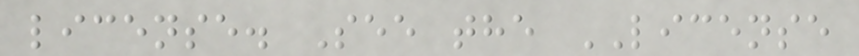license. See the LICENSE
